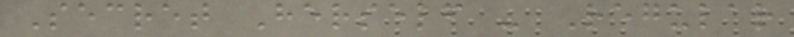Secret Herself - Regular
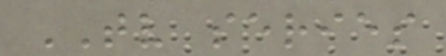TV series
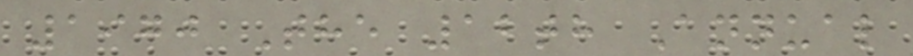1970 The 12th Annual
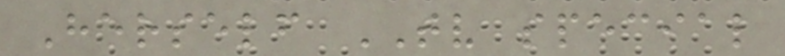Herself TV special
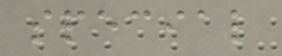special
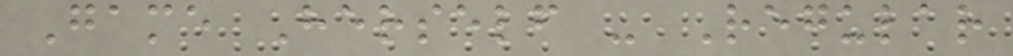Game Herself - Regular
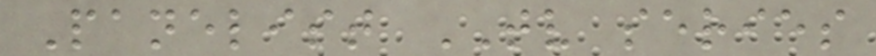Panelist TV series
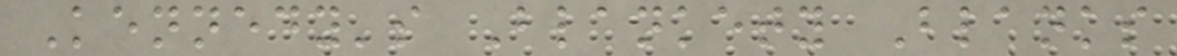Kennedy's Blankety Blanks
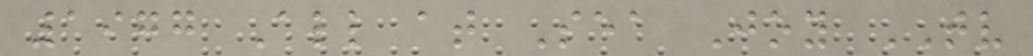1977 All at Sea Joy TV
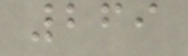269
